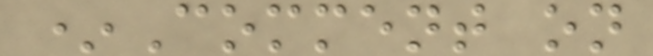*Comment on
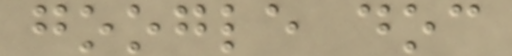google doc
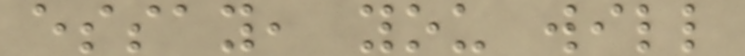essay, you will
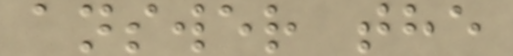answer the
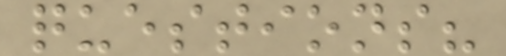questions?
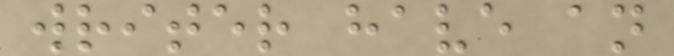writer have an
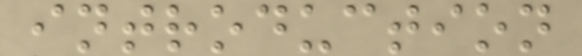introduction
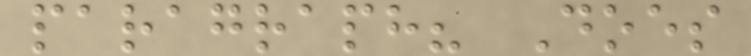paragraph? Does
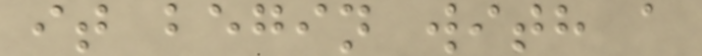it begin with a
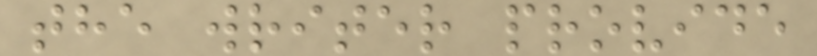the writer provide
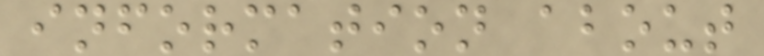information about
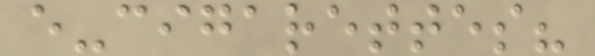e-cigarettes?
